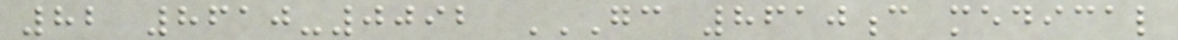82 8610-0092 GC 8610C MEDICAL
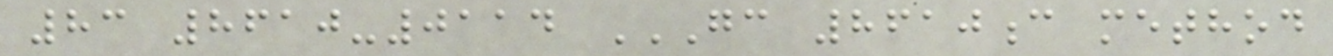83 8610-0114 GC 8610C METHOD
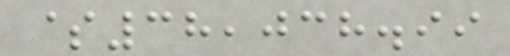$38,038.99
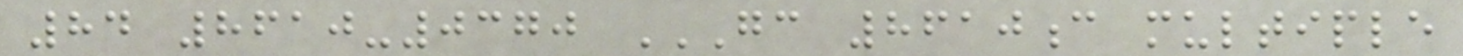84 8610-0370 GC 8610C MULTIPLE
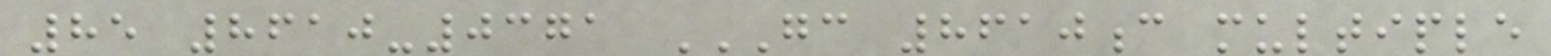85 8610-0371 GC 8610C MULTIPLE
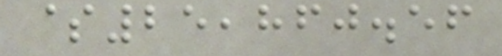$25,860.56
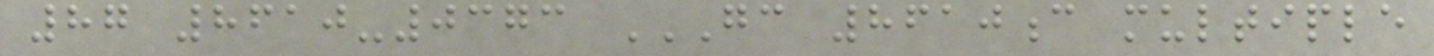87 8610-0373 GC 8610C MULTIPLE
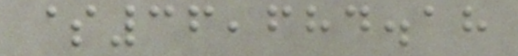$36,684.18
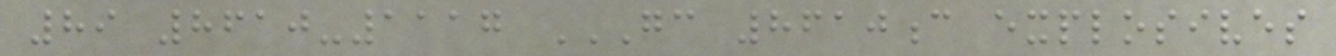89 8610-1117 GC 8610C EXPLOSIVES
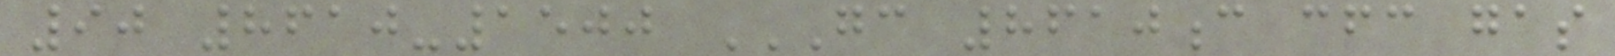90 8610-1500 GC 8610C CFC GAS
